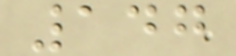147
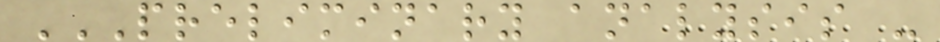PRELIMINARY ANALYSIS -
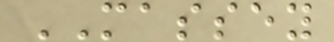MASSEY
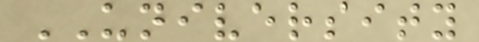UNIVERSITY
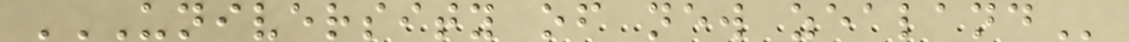UNIVERSITY OF NEW ZEALAND
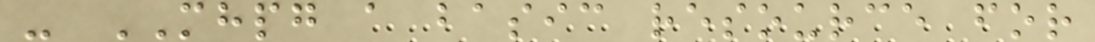- MHPG a basic resource for
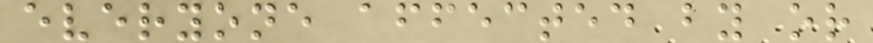everyone affected by or
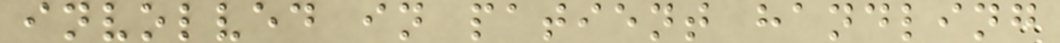involved in patient handling
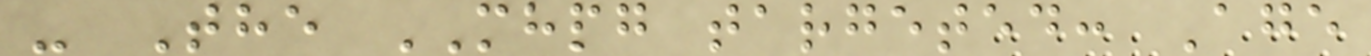- The MHPG targeted: Age
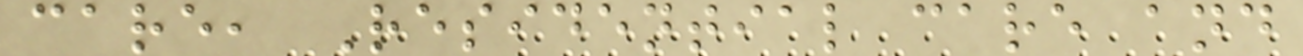care, Residential care and
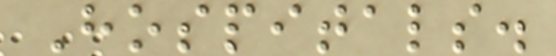Hospitals.
